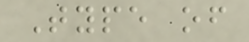Type of
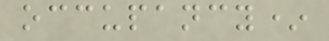occupancy*
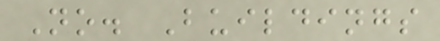No. Buildings
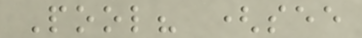Pool? (see
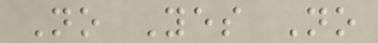No Yes No
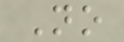No
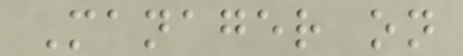Manager on
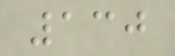130
